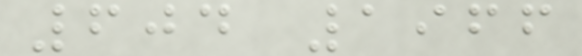604 1966
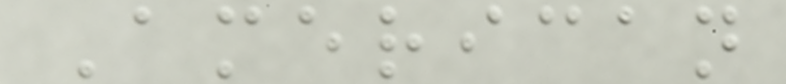American
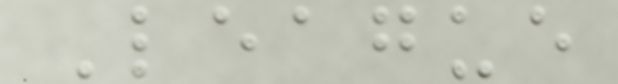League
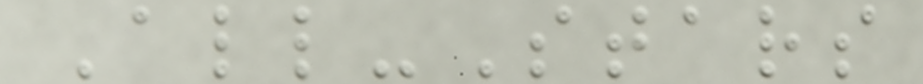All-Stars
